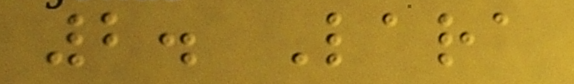2. Lara
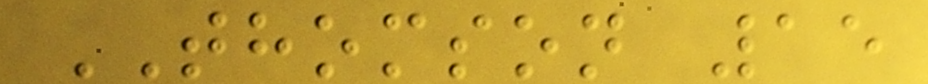THOMSON 15
